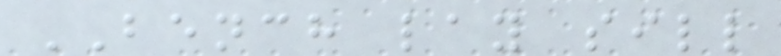BENCH lay sill
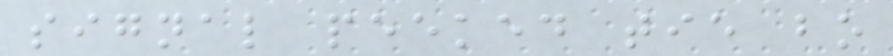signal peeked tie bo
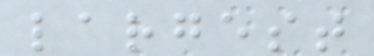largest
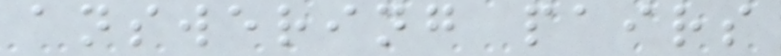answering pairs
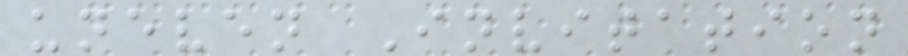uneven Invitation
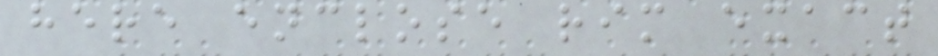here enclose rim exact
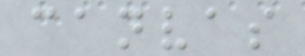canvas
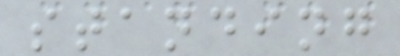standing
